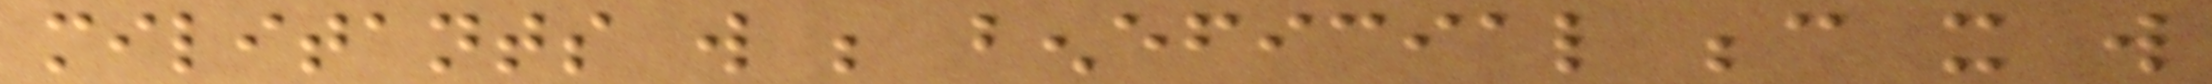militants will be beneficial because it will
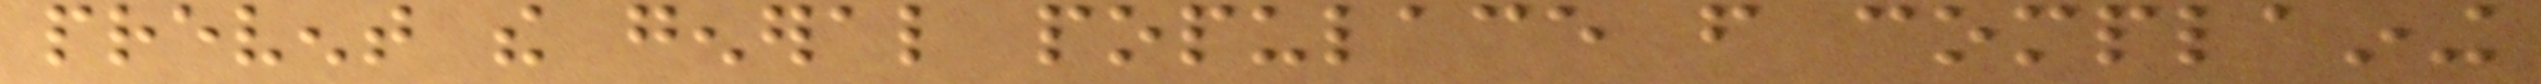prevent the general populace from complaining
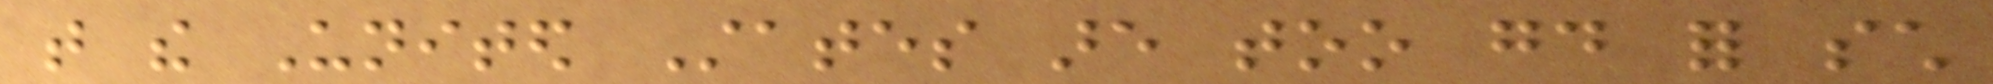that the United States are too good for such
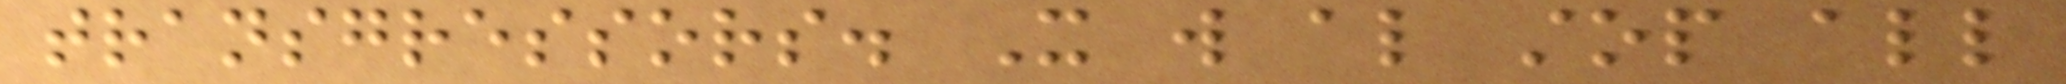transgressors. It will also stop all
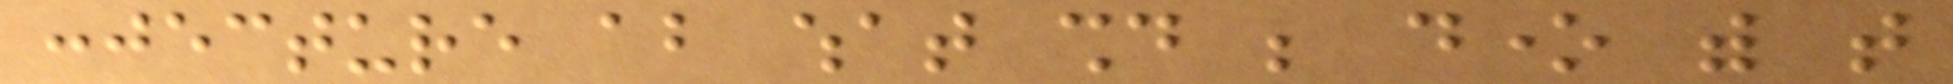conjecture about what should be done with that
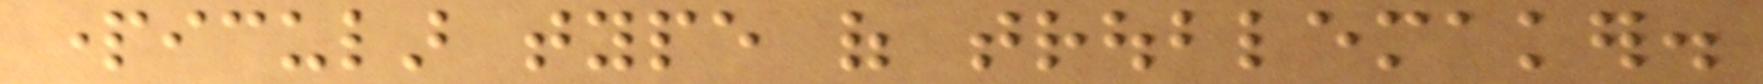particular type of troublemaker.
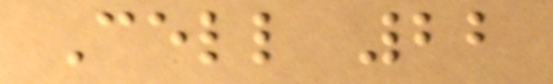Cell 22
